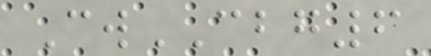CwCBG6
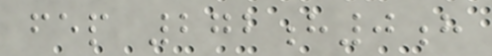fep 272h0h
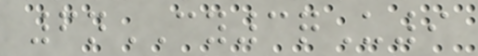6nCY3qU9
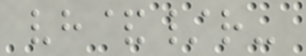vh&/r-
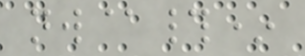nw@#*
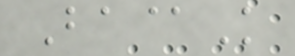Ba@K
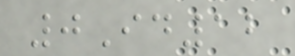0Id12
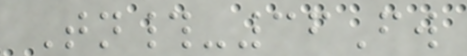Tn#-36Fw
